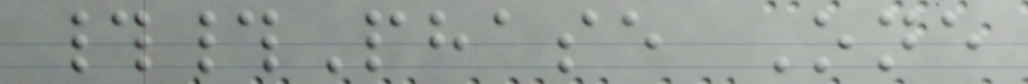##Phase One
